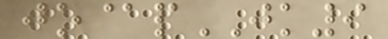jo@pJK9
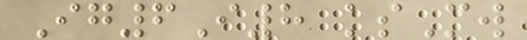Ig6I8 ksMw
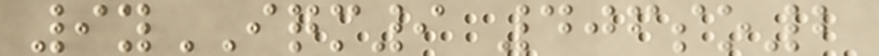9yIQM9 406so2
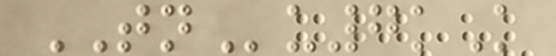TNu7kK
